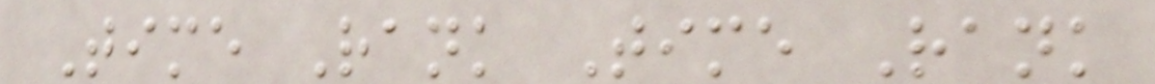Time Rank Time Rank
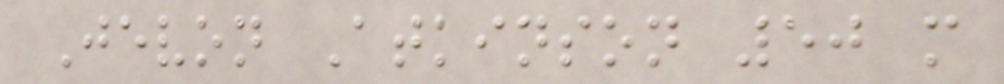Jevon Atkinson 50 m
